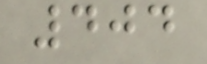404
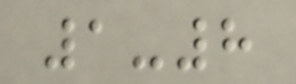1-8
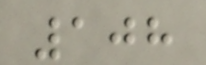108
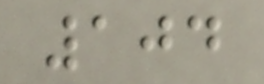104
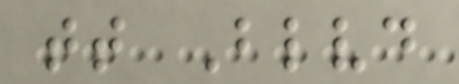tt Blvd
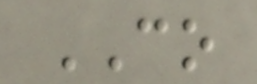CO
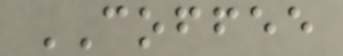COFFEE
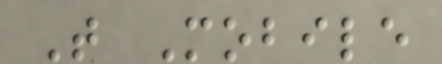T Mobile
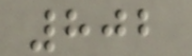802
